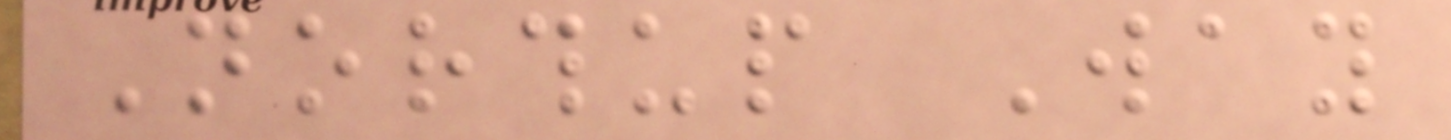Northup Way
